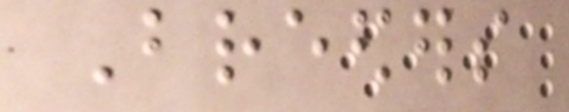Breeders
